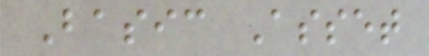Basic Asset
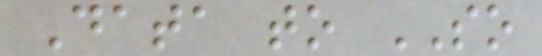Data to SO
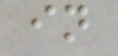in
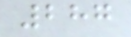287
